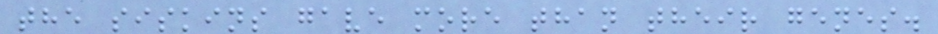the siskins gave more than their genes.
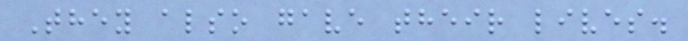They also gave their lives.
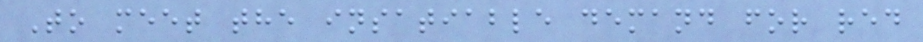To meet the insatiable demand for red
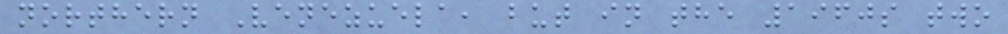northern Venezuela, but in the 1960s two
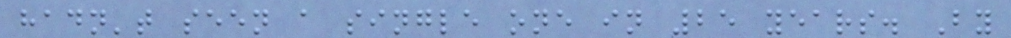hadn't seen a single one in 25 years. By
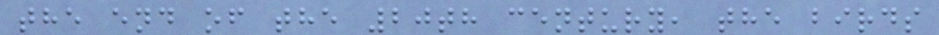the end of the 20th century, the birds
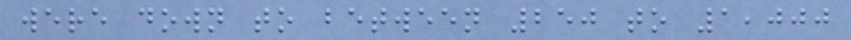were down to between 250 to 1,000
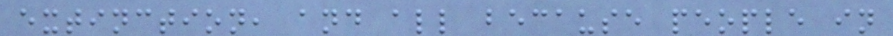extinction, and all because people in
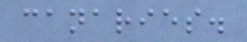canaries.
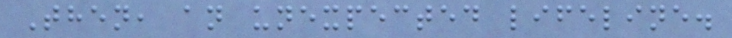Then, an unexpected lifeline.
